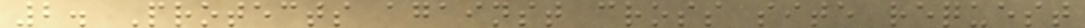2. Protects against cross site request
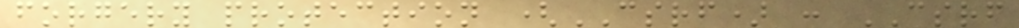forgery protection (CSRF) : CSRF
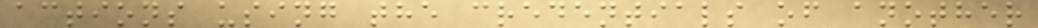actions using the credentials of another
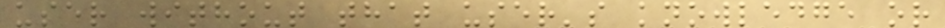user without that user's knowledge or
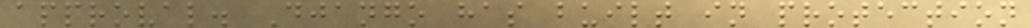approval. Django has built in protection
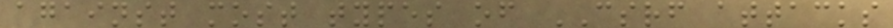against most types of CSRF attacks
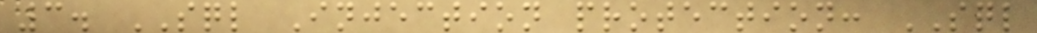3. SQL Injection protection: SQL
